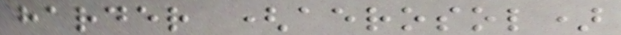harder (aerosol)
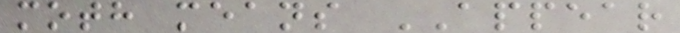moth means APPEAR
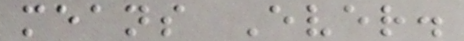means Ever.
